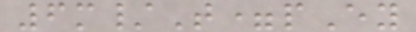6m/T=pEy
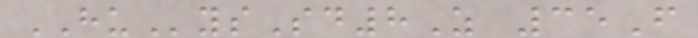HUysSd8Z 35F
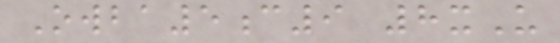Owba5c9 8xU
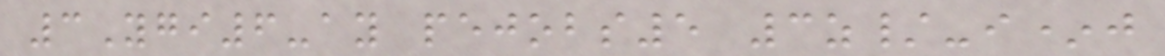3Ygi6-ay pejobs5 3z/-i*j
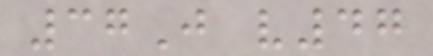37J v47
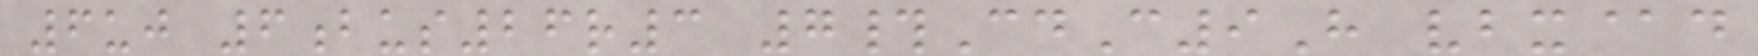6uj 6bus26r3 7#CdC9H vbx@d
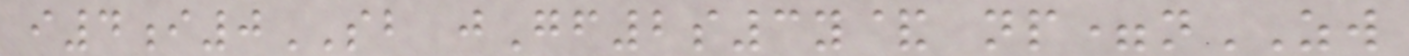i4i0SB jGf2s3y& np=nZW
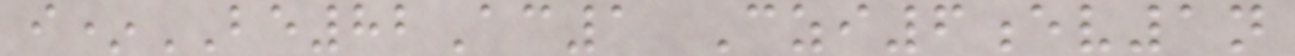i*BE82Ac1 Czi6ev1n
